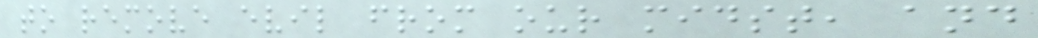to remove evil from our midst, and
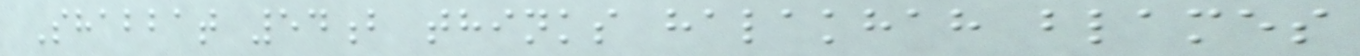Shabbat 54b thinks halakhah blames
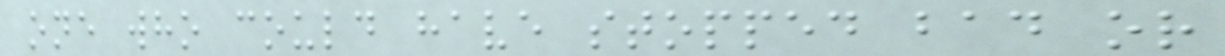one who could have stopped bad or
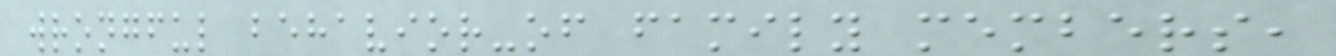wrongful behavior-of family members,
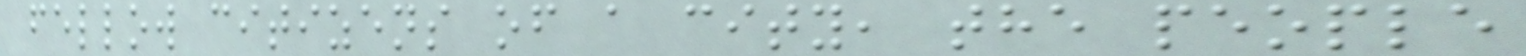fellow citizens of a city, the people
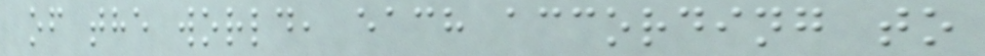of the world, each according to
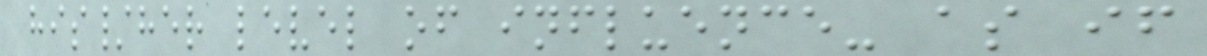his/her level of influence- as if
